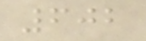602
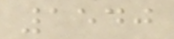1540
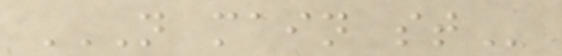N MAIN ST
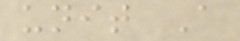unit A
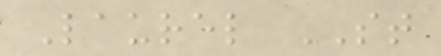Laurel ST
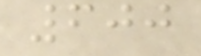600
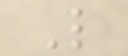L
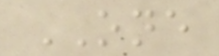ONE
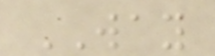WAY
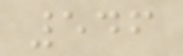546
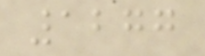1277
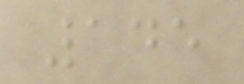145
